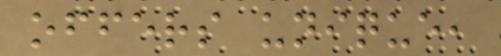offers unique,
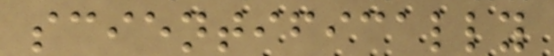scientifically
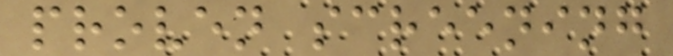proven screening
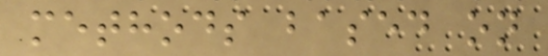methods based on
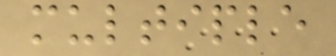multiple
